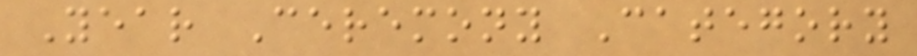Year Ceremony Category
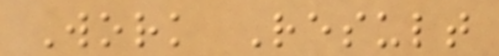Work Result
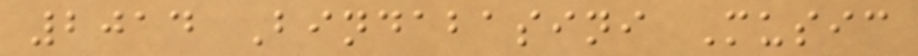2014 Bindabasini Music
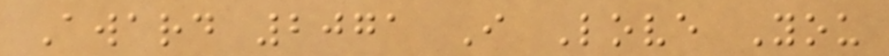Award 2071 I Love You
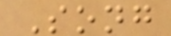Song
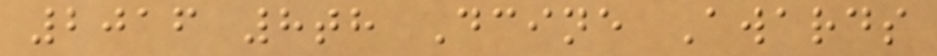2016 8th Dcine Awards
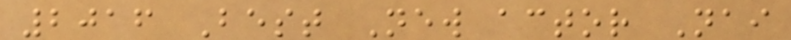2016 Best New actor Nai
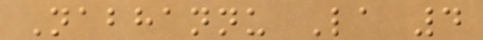Nabhannu La 4
